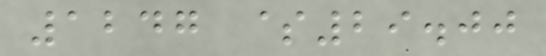1247 $29.00
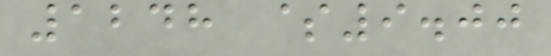1248 $9.00
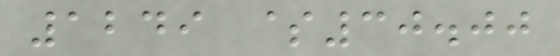1249 $30.00
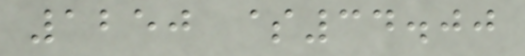1250 $34.00
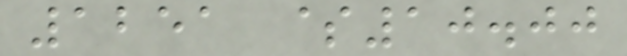1251 $10.00
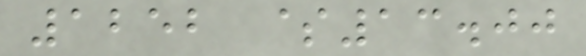1252 $13.00
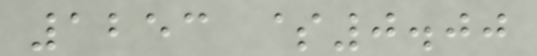1253 $0.00
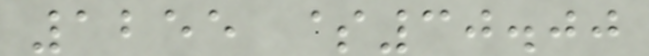1255 $30.00
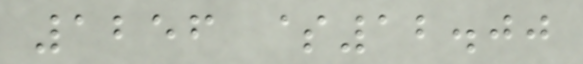1256 $12.00
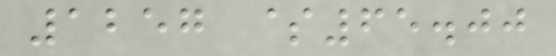1257 $65.00
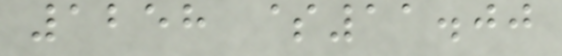1258 $11.00
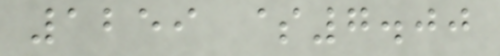1259 $7.00
